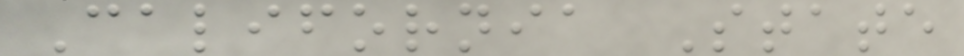California State
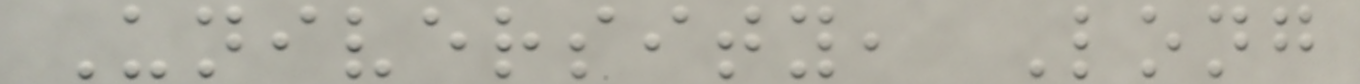University, Long
